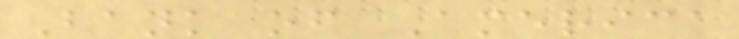Bank of America
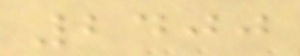2400
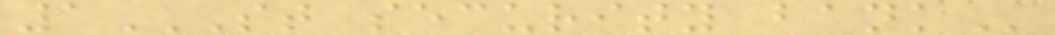1ST SECURITY BANK
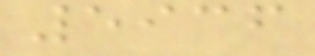5936
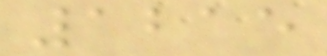1215
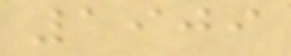1909
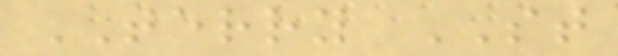TERRY ST
